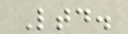Ltd.
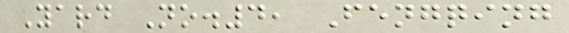Yard No.4, Fengqing
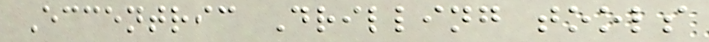Eccentric Drilling tools
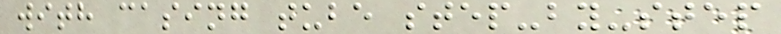with casing tube step-by-step
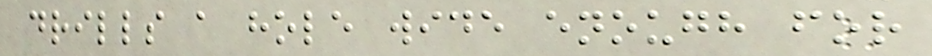drills a hole wide enough for
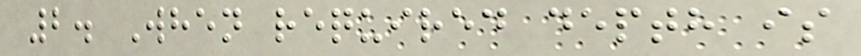2. When required depth is
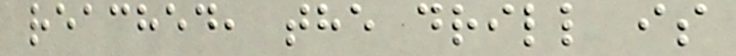reached, the drill is
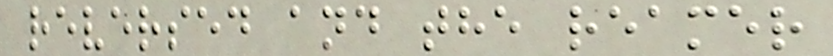reversed and the reamer
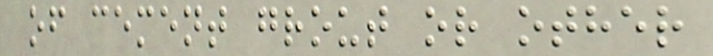of cement grout or other
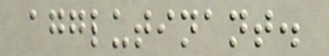agglutinant.
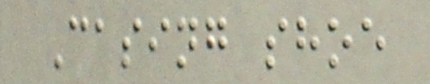Casing shoe
